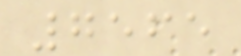7565
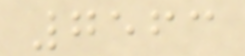7563
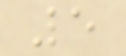5
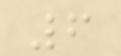6
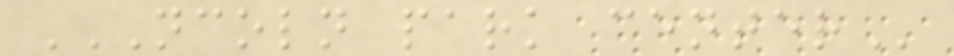NCOLN PARK CENTER
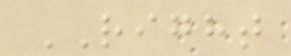RIGHT
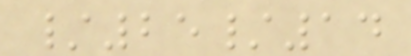/25/14
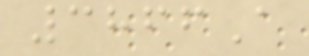3866A
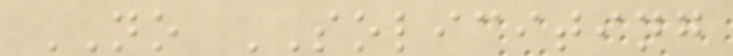NO SOLICITING
